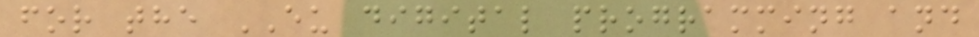for the EU digital programming and
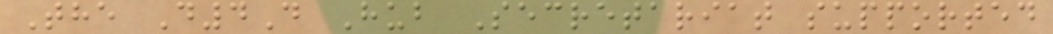The D4D Hub Secretariat supported
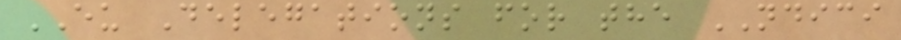EU Delegations for the NDICI
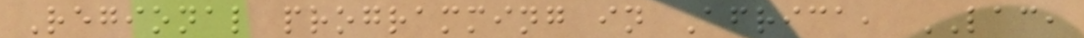Regional programming in Africa, LAC,
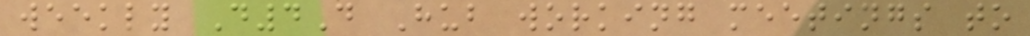weekly D4D Hub working meetings to
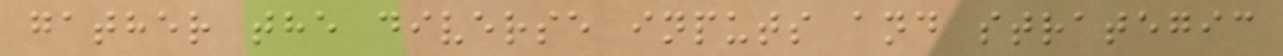gather the diverse inputs and strategic
